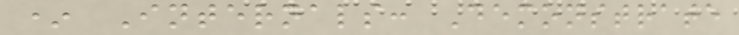* Internals: Demonstrate
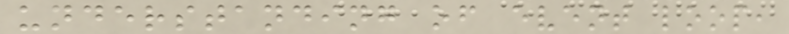understanding of event loop,
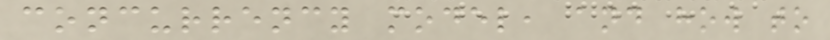concurrency model, and how to
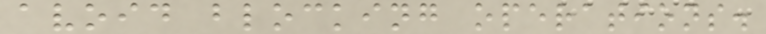avoid blocking operations.
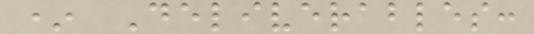* Deliverables:
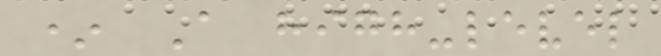* A high-level
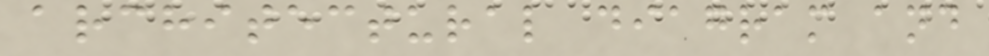architectural diagram and
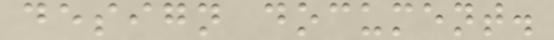design document.
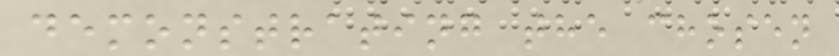demonstrating the chosen
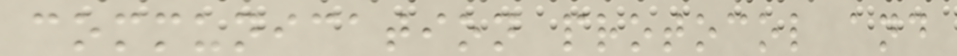communication protocol and
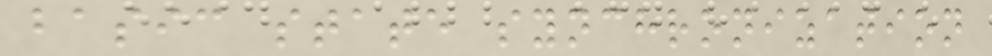basic state synchronization
